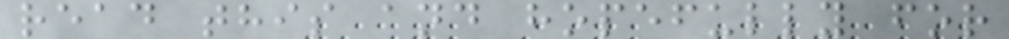read this and hopefully for
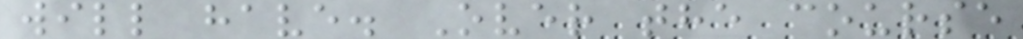will have. Over the course
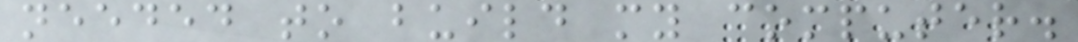needed to build my computer.
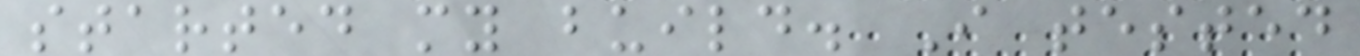started my build. I tested
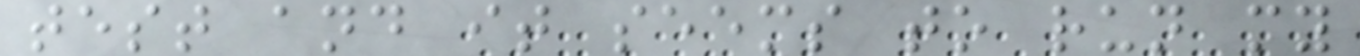test and it seems to run my
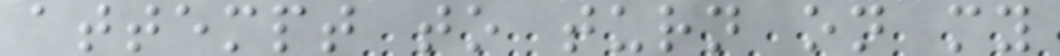attempt to turn on my
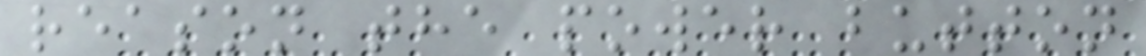reason the power button
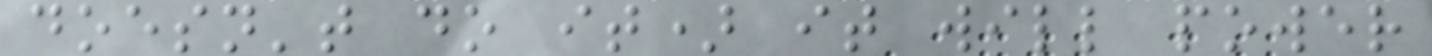doesn't do it) it will power
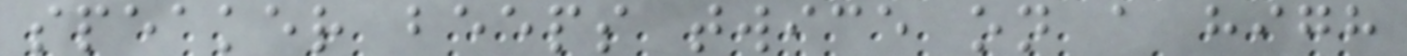speaker beeps twice on a high
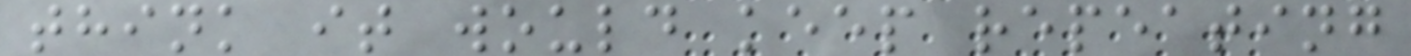think it would keep repeating
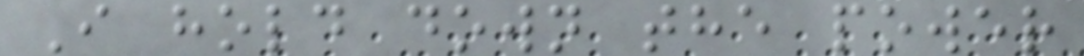I hold down the power
